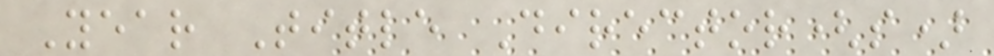Year Title Director(s)
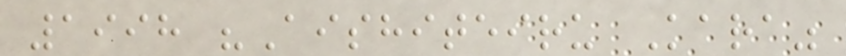1998 "Aishiteiru Kara"
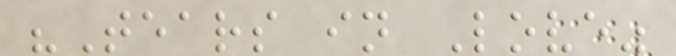"Tears in Love"
